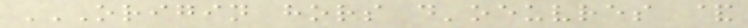ORIGIN HORS D'OEUVRES &
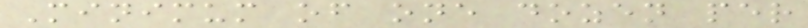Minimum of one dozen per
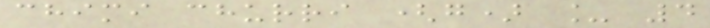chimi churri (g) _ 4
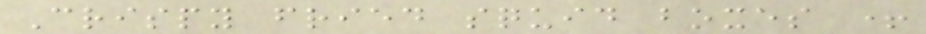Crispy fried squid boxes +
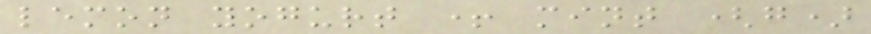lemon yogurt + mint (g)
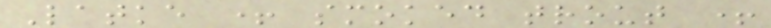Latke + smoked trout +
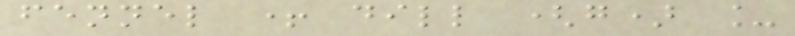fennel + dill (g) _
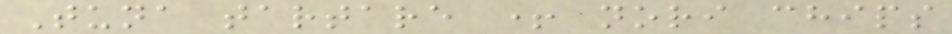Tuna tartare + nori chips
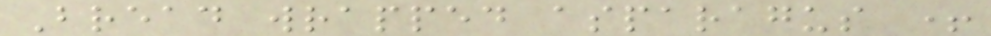Bread wrapped asparagus +
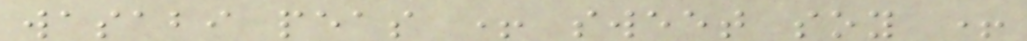wasabi peas + sweet soy +
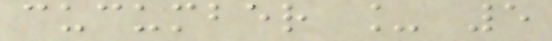cucumber _ 5
